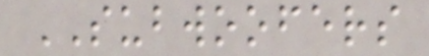SUBWOOFERS
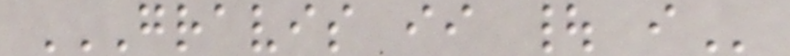GRAVIS II | I
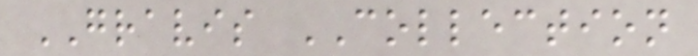GRAVIS COLLECTION
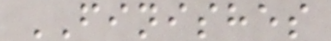FINISHES
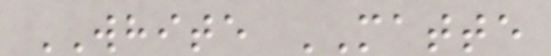WHITE MATTE
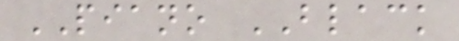PIANO BLACK
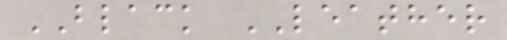BLACK LEATHER
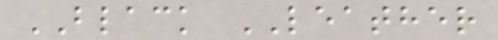BLACK LEATHER
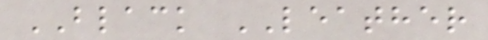BLACK LEATHER
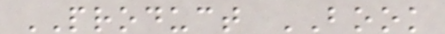PRODUCT BOOK
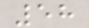58
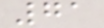71
